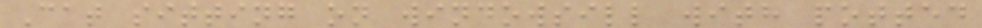Cat sitting on windowsill with potted
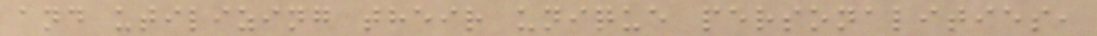and utilizing their unique personalities,
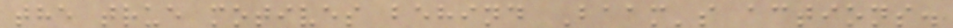the true motives behind Baam's actions.
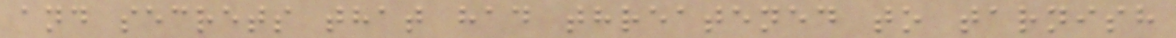and secrets that had threatened to tarnish
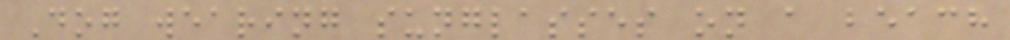Dog wearing sunglasses on a beach
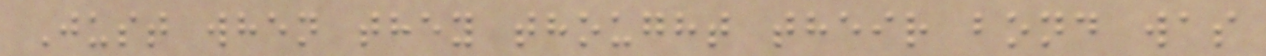Just when they thought their bond was
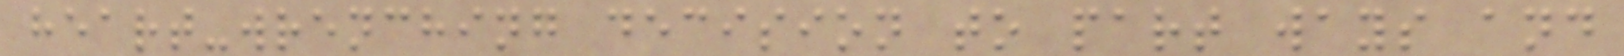heart-wrenching decision to part ways and
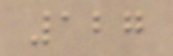127
